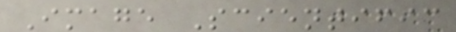Image Scientific
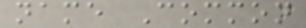name Common
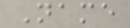Name
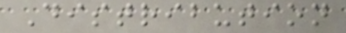Distribution
